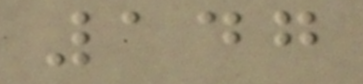147
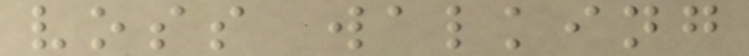voss walking
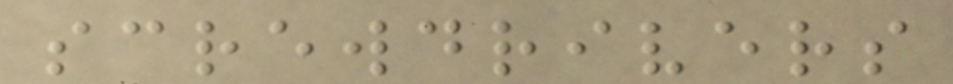screwdrivers
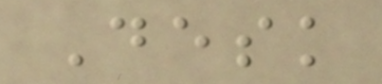Desk
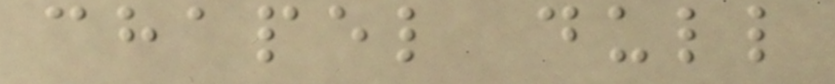chapel dull
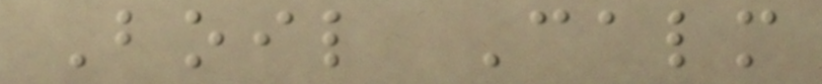Boil Calm
